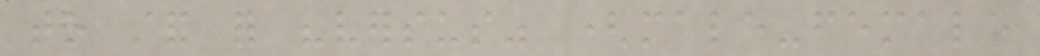to stand for "versus" (male-female
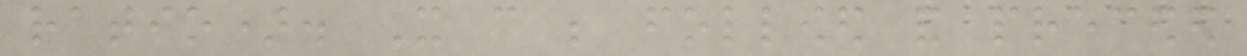ratio). It can be followed and preceded
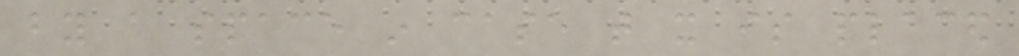by a space in case that it is placed
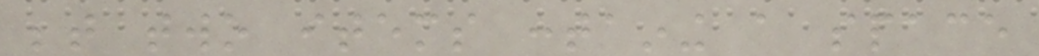between two items containing a space
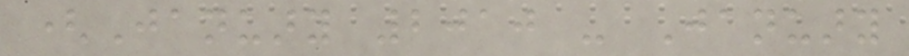(January 2010 - January
